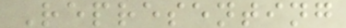Representing
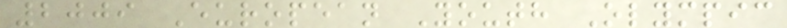2009 European Youth Olympic
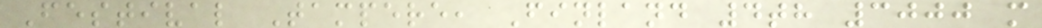Festival Tampere, Finland 4th 3000 m
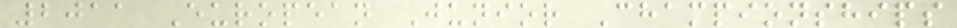2011 European Junior Championships
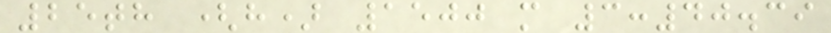25th (h) 1500 m 3:40.39
